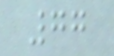77
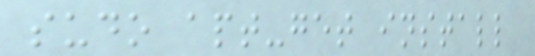sudo apt-get install
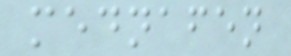mednafen
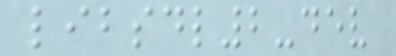libsdl2-dev
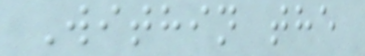Within the
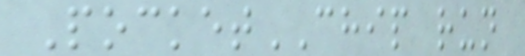PocketCHIP run
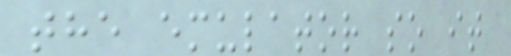the emulator so it
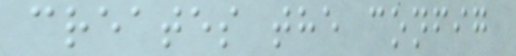creates the config
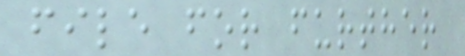file for further
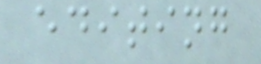editing
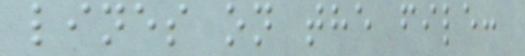lines on the file:
